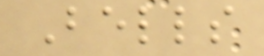Bells
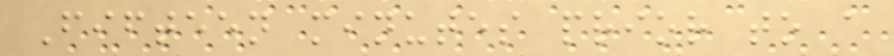Fifteen minutes prior to a
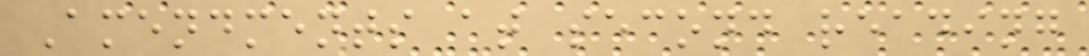Amendments at second reading
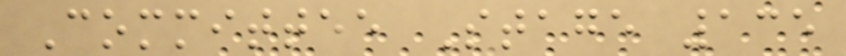Committee Stage 135
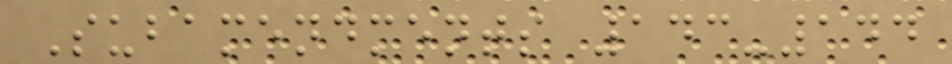Subamendments 143-144
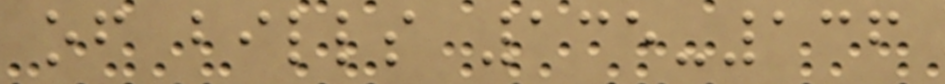of bills 135-136
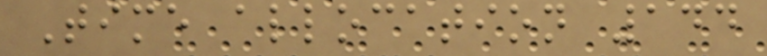Time allocation 144
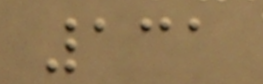131
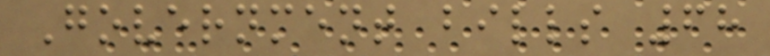Government bills 68
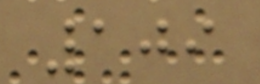109
